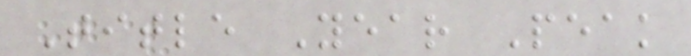Title Year Peak
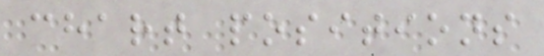chart positions
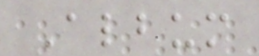Album
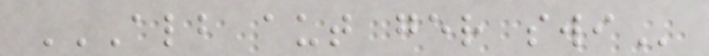ALB AUT GER SWI
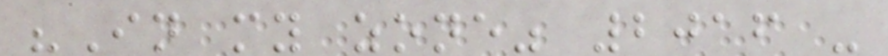"In my zone" 2016 -
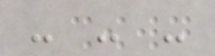- - -
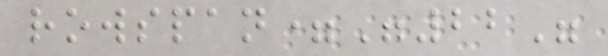rowspan="22"
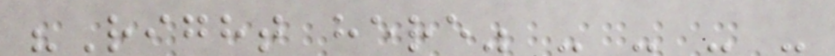"Right here" - - - -
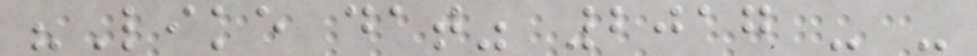"Like dat" 2017 - -
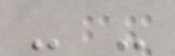- -
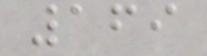169
